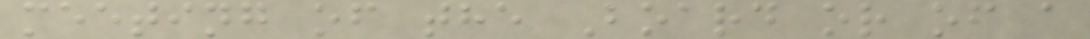meeting of the Board or of a
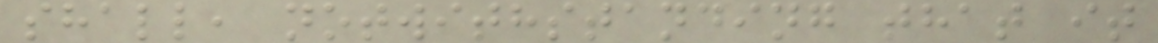shall, notwithstanding that it
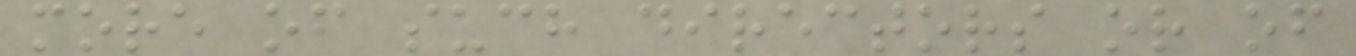more of such directors or of
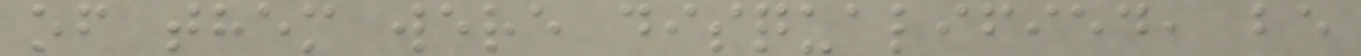of them were disqualified, be
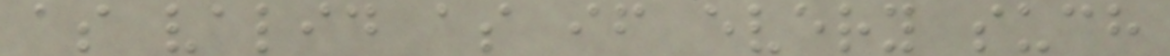as valid as if every such
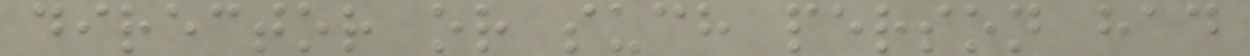director or such person had
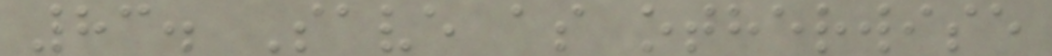83. Save as otherwise
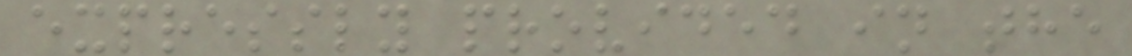expressly provided in the
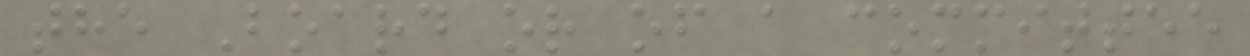the Board or of a committee
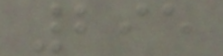295
